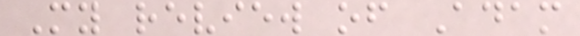My review of Adam
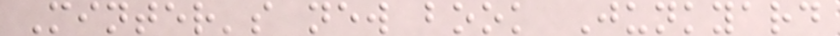Minter's new book Junkyard
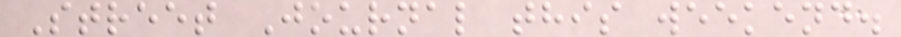Street Journal this weekend.
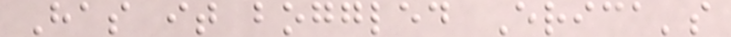Has it boggled Erica's
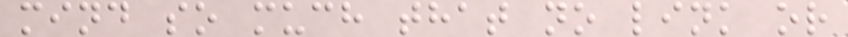mind so much that no link or
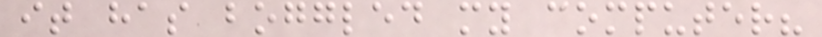it has boggled my computer?
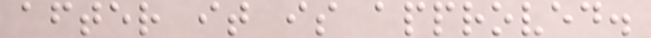after it is approved.
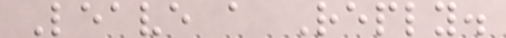Leave a Reply.
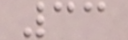33
